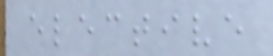elective
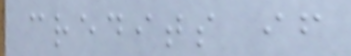credits if
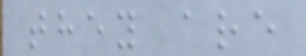they are
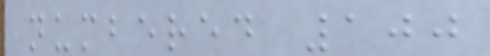numbered 100
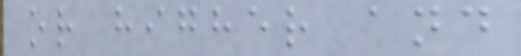or higher and
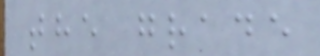the grade
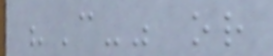"C-" or
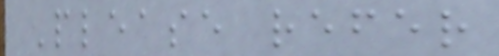Please refer
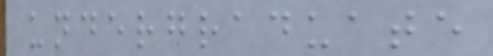undergraduate
